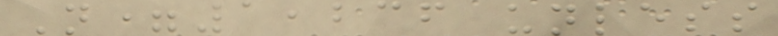N=1,236 unless
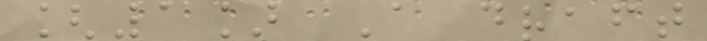[1] A draft
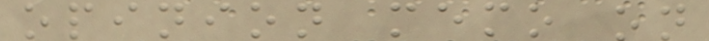opinion memo on
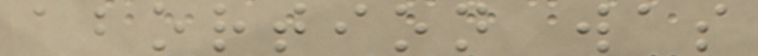abortion was
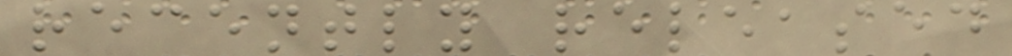recently released
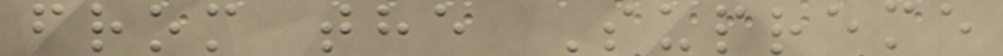from the Supreme
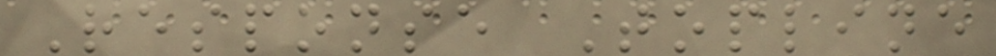Response Topline
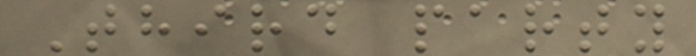Third party
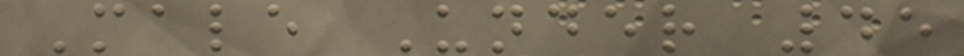Male Under 45
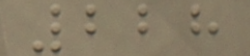228
